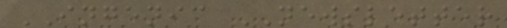INGENIC NEWSLETTER
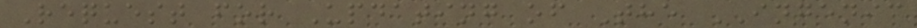Request for Updating of The INGENIC
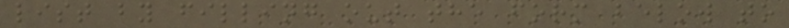list by filling out the form below to
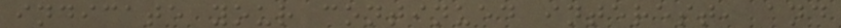indicate your continued interest, and
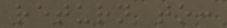return to:
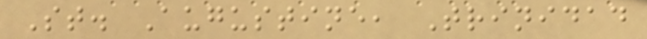St. Augustine, Trinidad
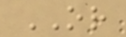OR
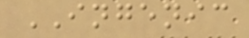INGENIC
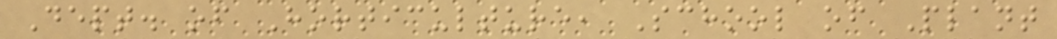Dept. of Horticulture, School of Plant
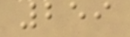259
